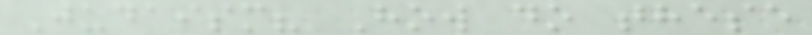Judaism? How do these
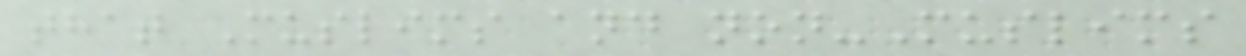that Muslims and non-Muslims
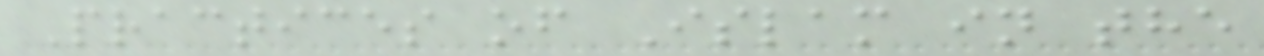Practices of Islam in the
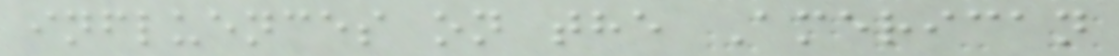influences on the American
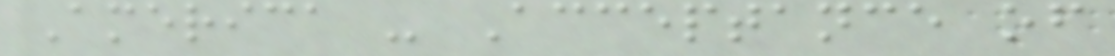America - Acceptance of
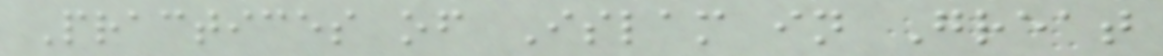Practices of Islam in Great
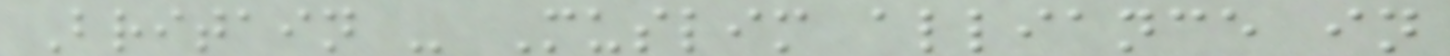Britain - Muslim alliance in
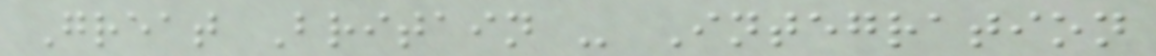Great Britain - Integration
